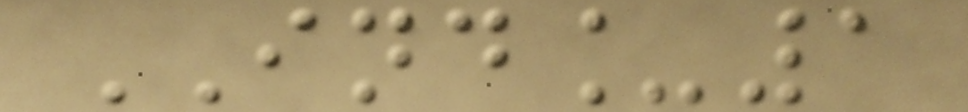IND_1
